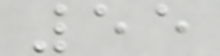55
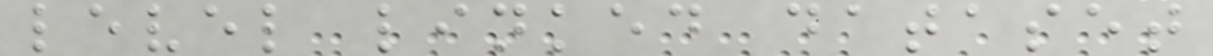level linked dataset
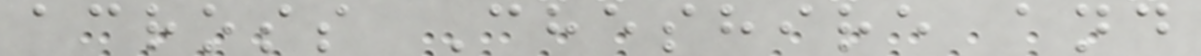across Cheshire and
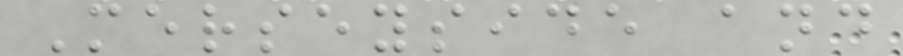Merseyside and
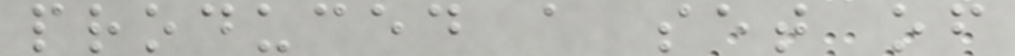produced a set of
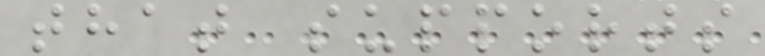that supports
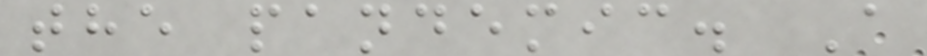the pandemic. A
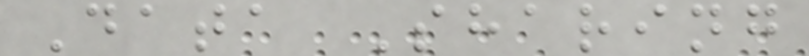Data Sharing
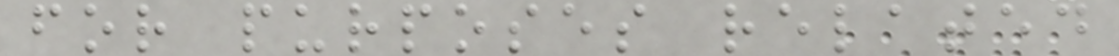for purposes related
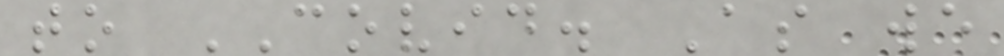to COVID. As we
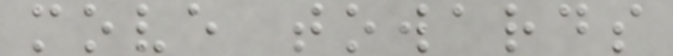move towards
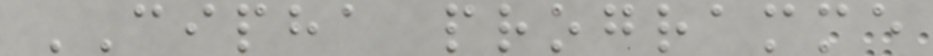CIPHA programme
